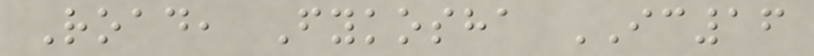Road, Fykosha IC16
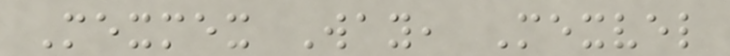Mexmex Way, Mexvel
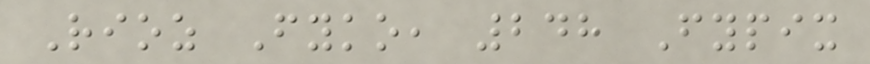Rioz Fyko, 248 Fypix
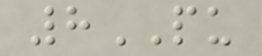8PU
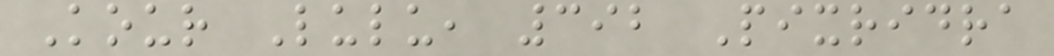Kour Lulu, 392 Pixridra
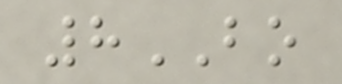8BO
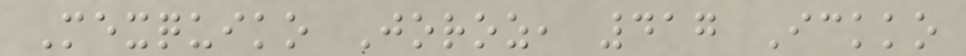Mexquiko Joroz, 417 Ickko
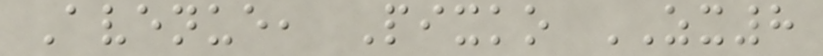Avenue, Pixko ZX8
